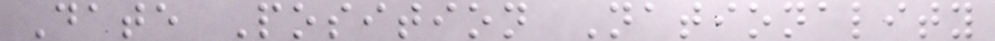Date Position Nationality
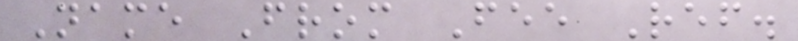Name From Fee Ref.
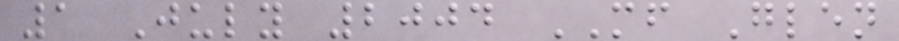1 July 2004 MF Glen
